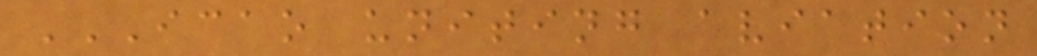ICAO UNITING AVIATION
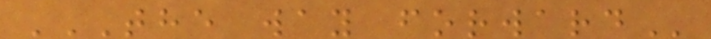THE WAY FORWARD
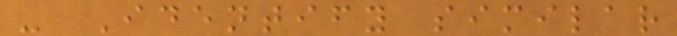- Identify similar
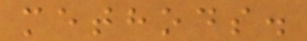methods.
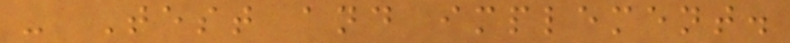- Test and implement.
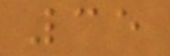35
